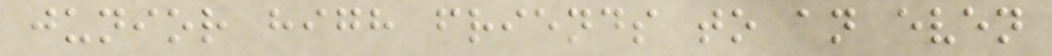junior high friends to an even
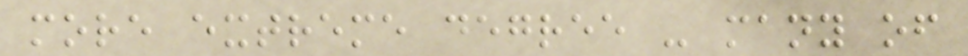more extreme degree - many of
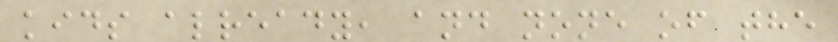kids already, and none of the
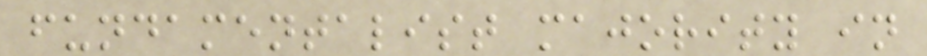fundamentalist majority in
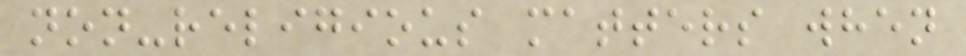non-religious matters when
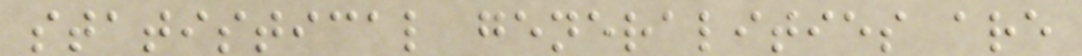statistical generalities are
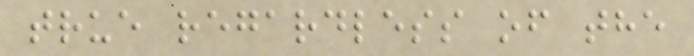true regardless of the
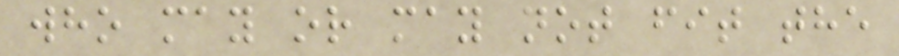who may or may not fit the
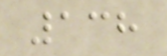138
